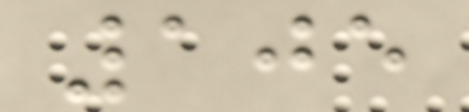105
